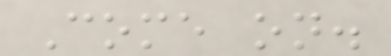Come on.
